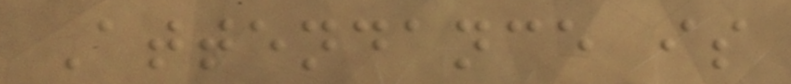Attendance is
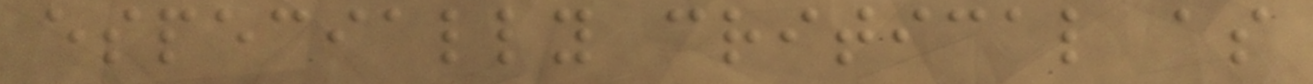especially critical as
